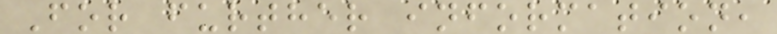For further information,
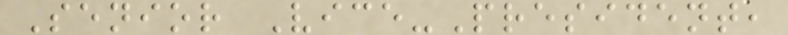Senior Vice-President,
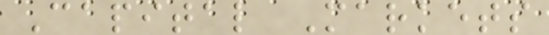Capital Markets
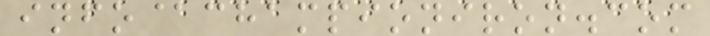info@championiron.com
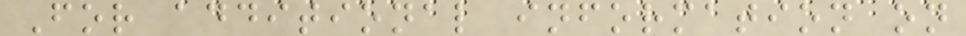For additional information on
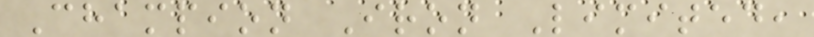Champion Iron Limited,
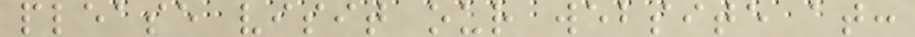please visit our website at:
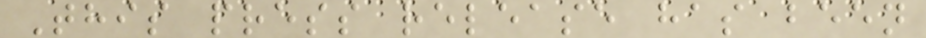This press release has been
